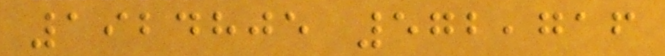1924805 572,716
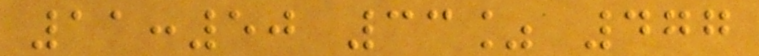11:50 33% 477
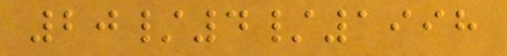20/4/1998
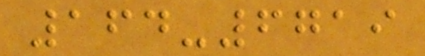164-6719
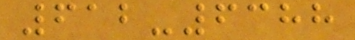612-6388
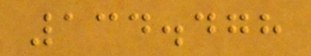134.478
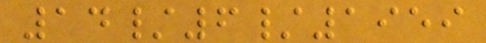14/6/1959
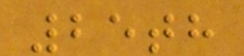25th
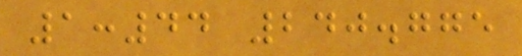1:44 240.775
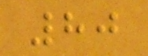80
